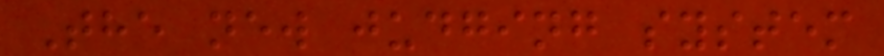The new judging system
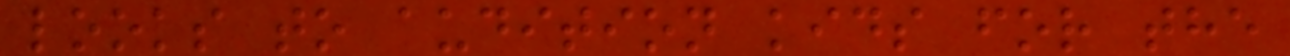looks to audition kids for the
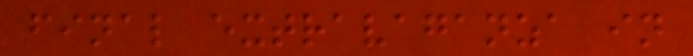final extravaganza in
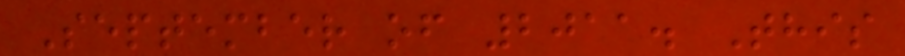September of 2011. This
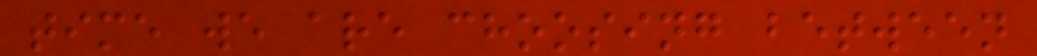time we are choosing between
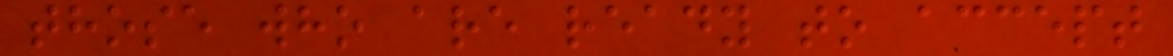those who are ready to accept
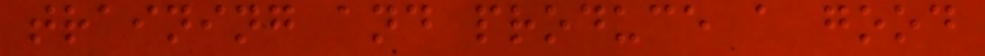training and produce a good
